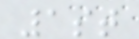1st
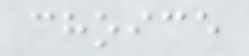choice
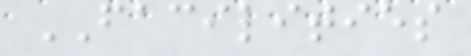FACILITIES
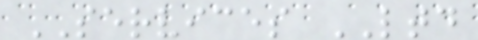SERVICES LTD
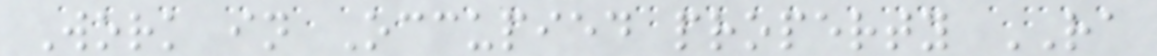Work in Occupied property RA
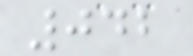042
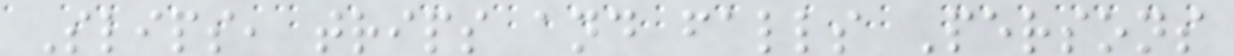Slips, trips and falls Persons
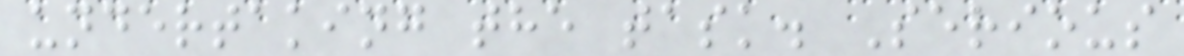undertaking the task. Serious
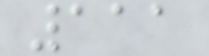111
